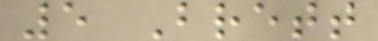5 Brett
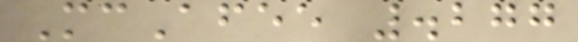McAfee .277
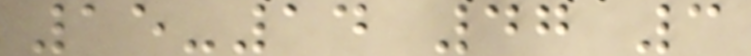15-14 47 3
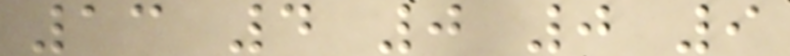13 4 0 0 9
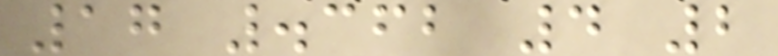17 .362 4 2
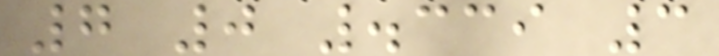7 0 .339 3
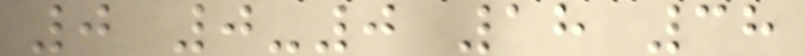0 0-0 18 38
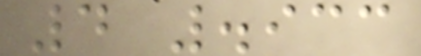4 .933
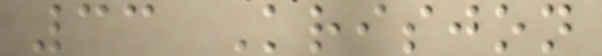33 Krisjon
